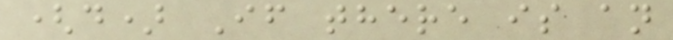(d) If there is an
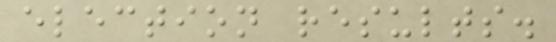election results.
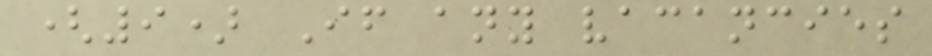(9) If any vacancies
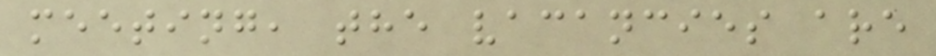meeting, the vacancies are
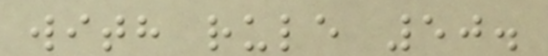with rule 50.
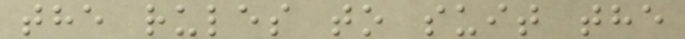the rules to suit the
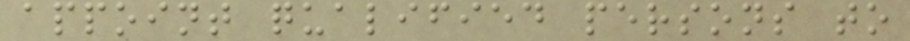appoint qualified persons to
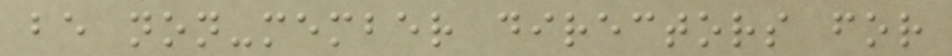be non-member directors for
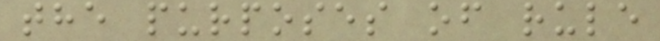the purposes of rule
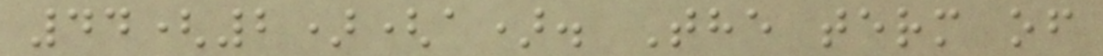44(2)(a). The term of
